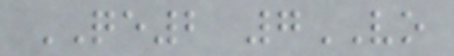QE2 7VO
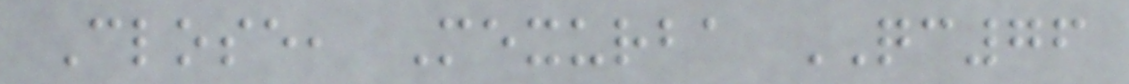Close, Mexurba QC76
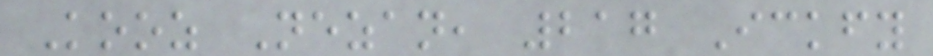Kooz Nezan, 217 Ickfy
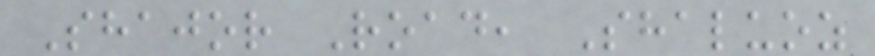Shajor Road, Shaluoz
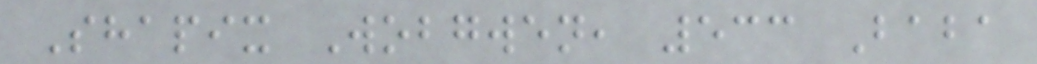Shapix Wobgwen, 533 Baba
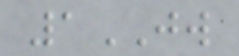1JW
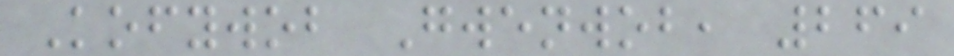Kofywob Gwenwob, 269
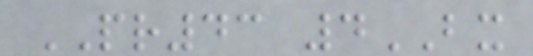PR43 4BX
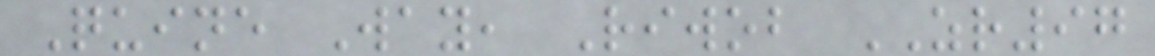Quine Way, Riwob ZR97
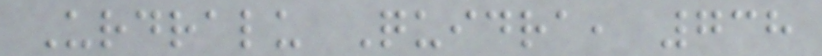Urdralu Quidra, 738
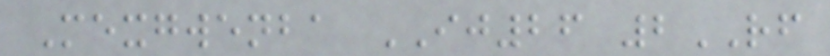Mexgwenba IJ26 2RF
